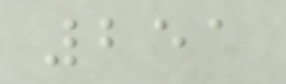251
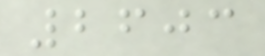2603
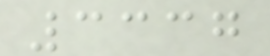3337
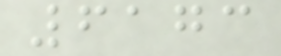6173
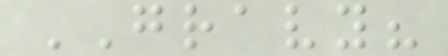GRAVY?
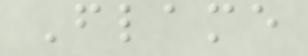Flame
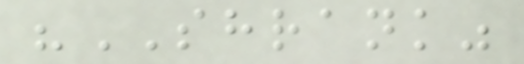"SHRANK"
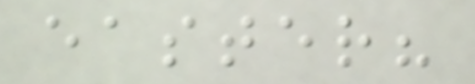easter?
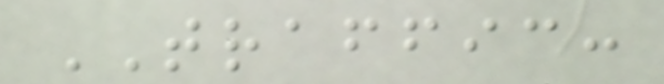TRAFFIC:
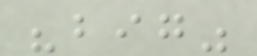"big"
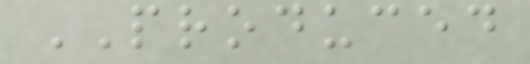PRODUCED
